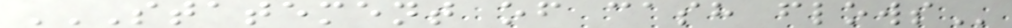STATEMENT OF CASH FLOWS
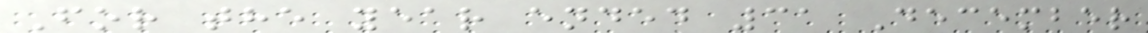For the year ended 31 December
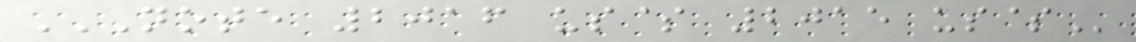NOTE 2016 US$ 2015 US$
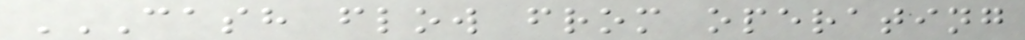CASH FLOW FROM OPERATING
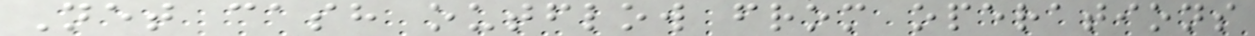Net cash outflow from operations
